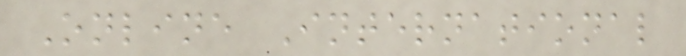Online International
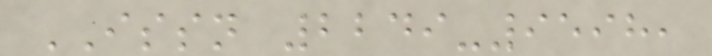ISSN 2249-9598,
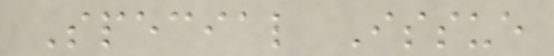Special Issue
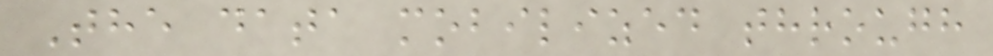The data mobilized through
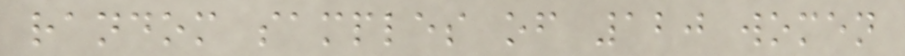random samples of 120 women
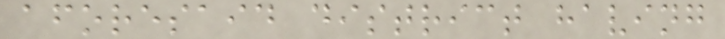aforesaid district having
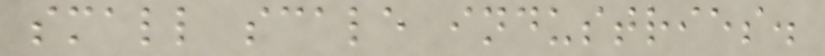small scale industries.
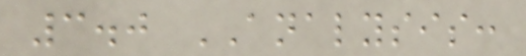3.0 ANALYSIS:
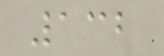132
